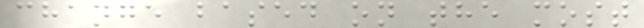change based on the most
